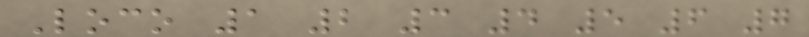Loco 1 2 3 4 5 6 7
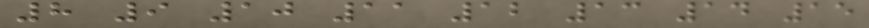8 9 10 11 12 13 14 15
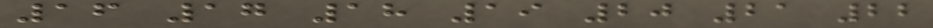16 17 18 19 20 21 22
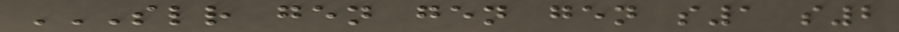SLR GEN GEN GEN S1 S2
